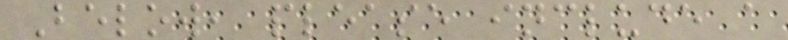Below, please include a
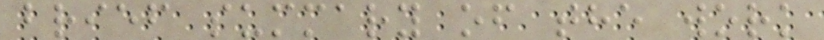brief summary of the work
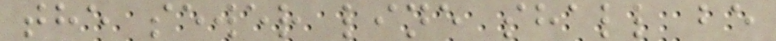the sewer line shall be
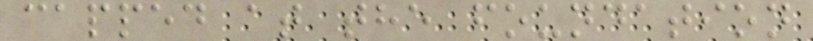capped at the foundation
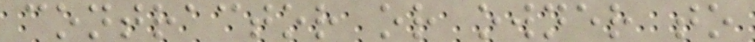contractor or owner to
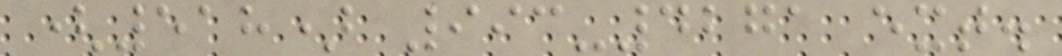(518) 993-4271 ext.
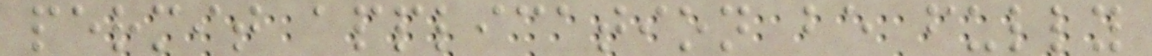permit application be fully
